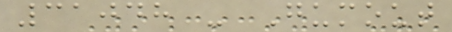31048 - Gumout
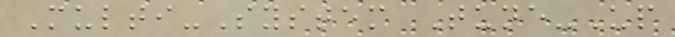Multi-System Tune-Up
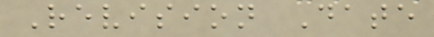Revision Date
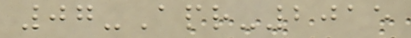07-Apr-2015
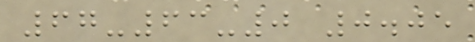67-63-0 0.05
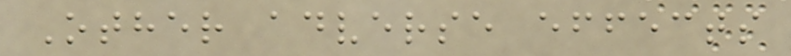Other adverse effects
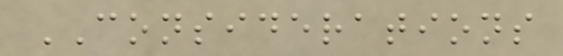CONSIDERATIONS
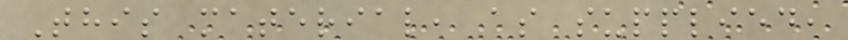This material, as supplied,
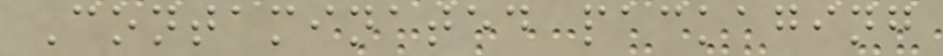Contaminated packaging
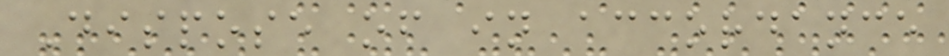Dispose of in accordance
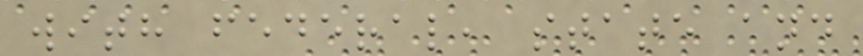with federal, state and
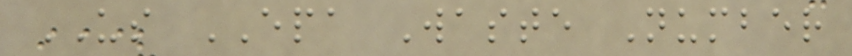US EPA Waste Number
